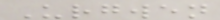Urgwen
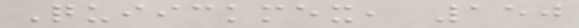Quiickmex, 150
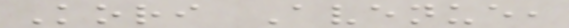Kori Avenue,
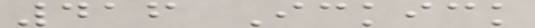416 Ickick
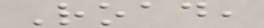Road,
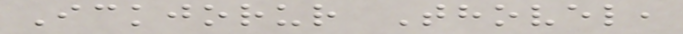Ickjorur Thovel,
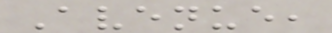Avenue,
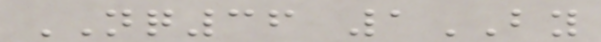NQ36 1BY
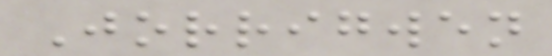Jorrigwen
